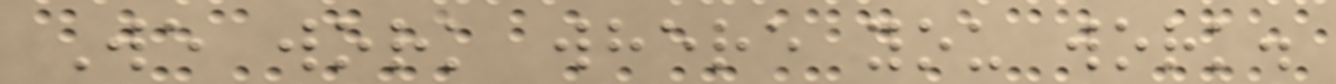We work where you work.
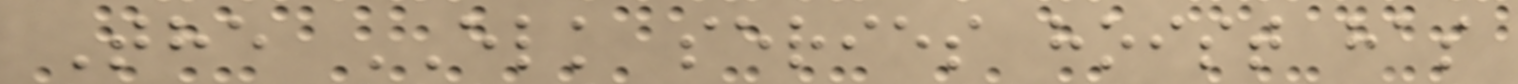The ELK series hoist has
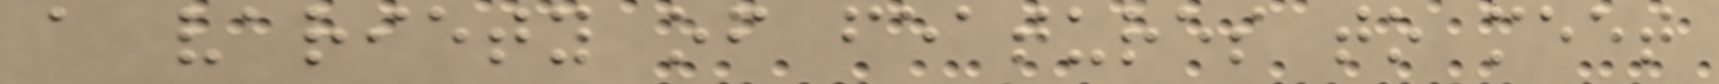a variety of features to meet
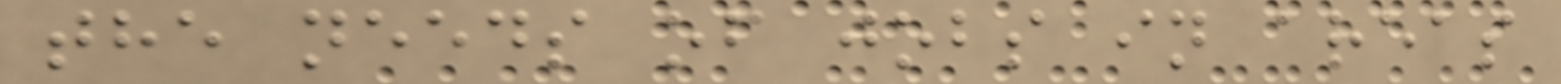the needs of jobs in areas
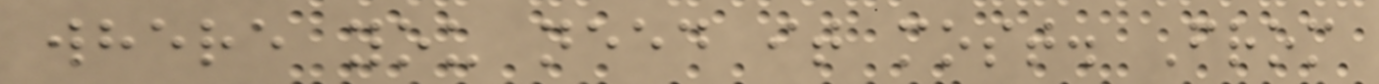where you need it most. From
